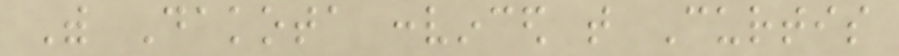With Dakota convinced that Curtis
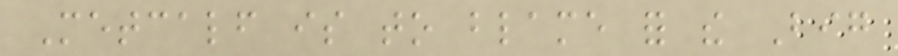Metcalf is to blame for the Big
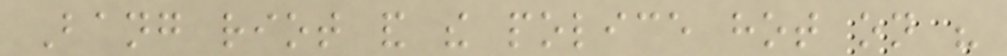Bang riot and the police hot on his
